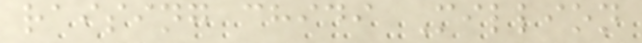raising chidi Million
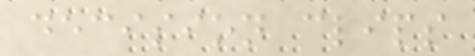decision clips
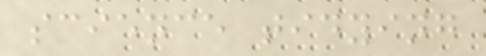science tidying
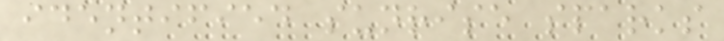identified sunrise sparks
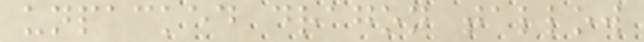unpacked dragon tallow
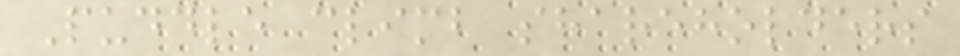Puddle climb shareholders
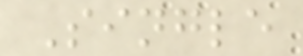Single
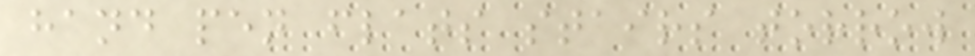hand pen flats stairs torrow
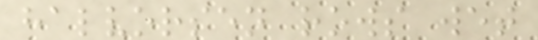halvorsen rows wet
